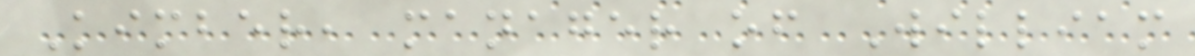Kimber, manager of William
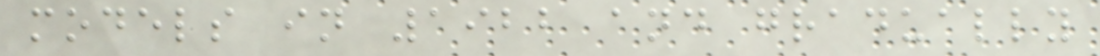models in 1922 and gradually
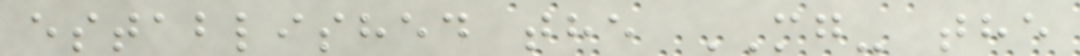established the MG- the
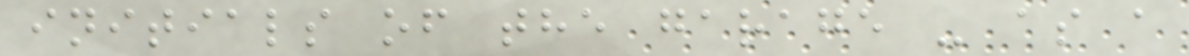initials of the garage - as a
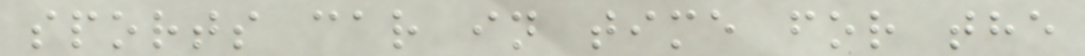sports car in time for the
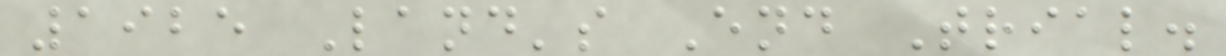1925 Land's End Trial.
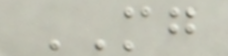MG
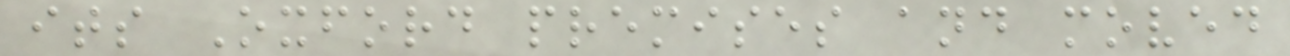its Oxford premises and moved
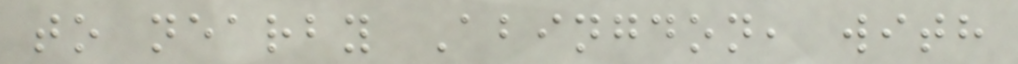to nearby Abingdon, with
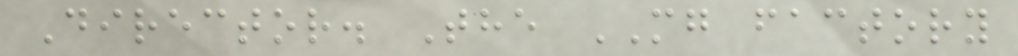Director. The MG factory
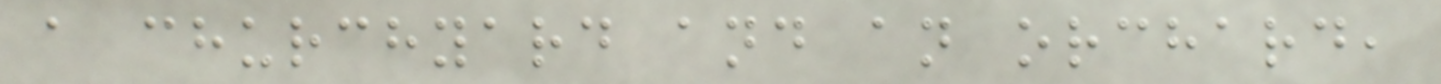a churchyard and an orchard,
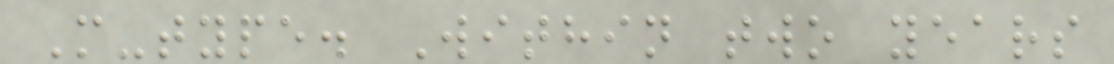M-type. Within two years
